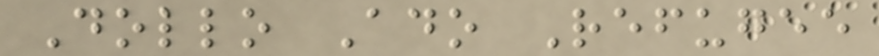Dollo Ado Refugee
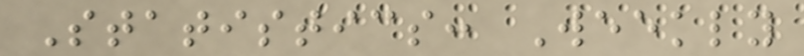Statistics: Weekly
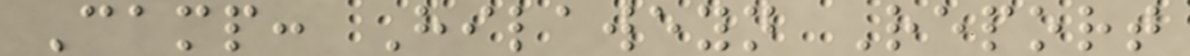Camp: Hilaweyn Report
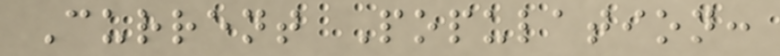Current Population:
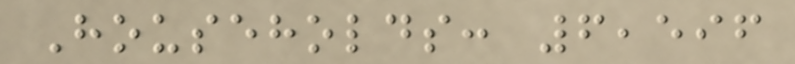Households: 6,596
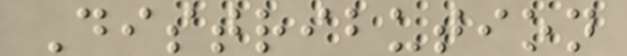Distribution
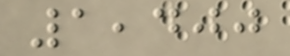1,400
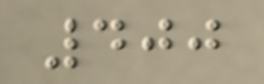400
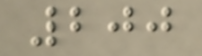200
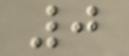0
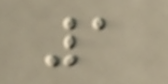1
